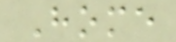Home
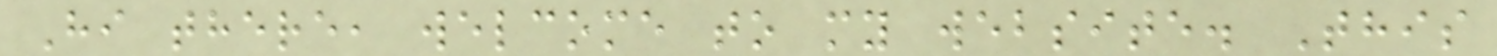Hi there, welcome to my website. This
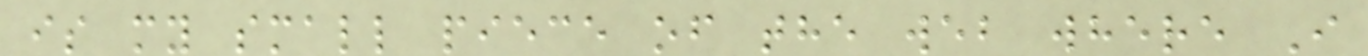is my small piece of the web where I
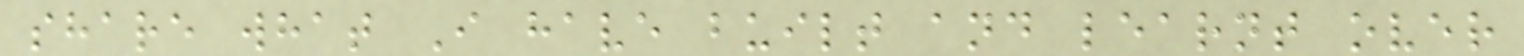share what I have built and learnt over
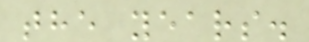the years.
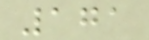171
